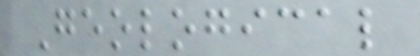Geological
